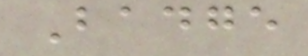Badge
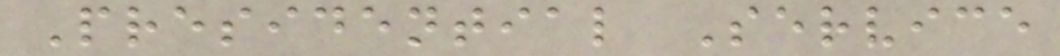Presidential Service
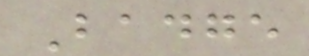Badge
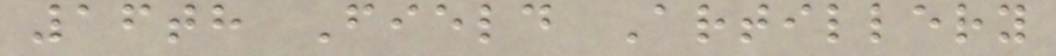16th Field Artillery
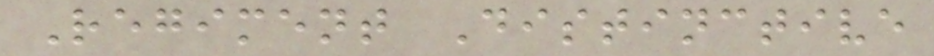Regiment Distinctive
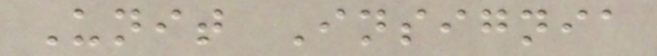Unit Insignia
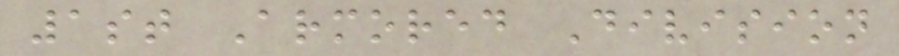1st Armored Division
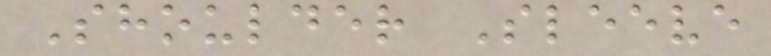Shoulder Sleeve
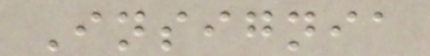Insignia
